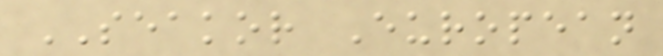SEAKOR European
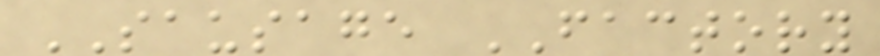SAUSAGE FACTORY
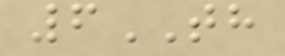6TH
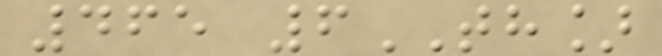465 6TH]
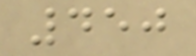450
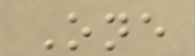One
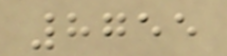8755
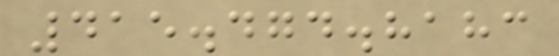415.474.8183
